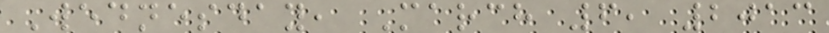Wednesday, March 6, 2013
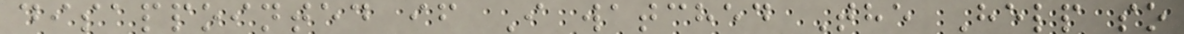disappointed if I watched The Help so
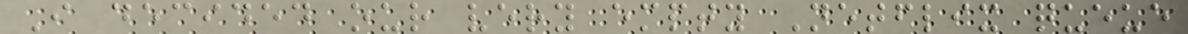I decided our very empty Netflix queue
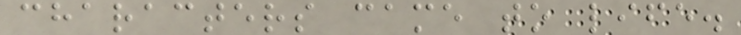characters came to life.
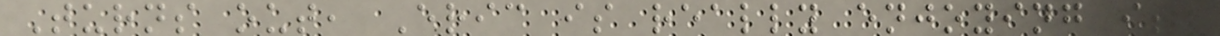Turns out, Eric is really enjoying it.
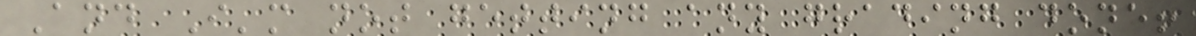And I'm not getting any grading done!
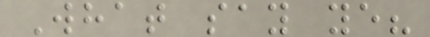What say ye?
